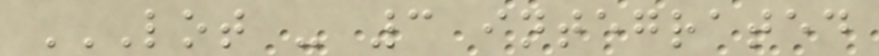LOT - 3 INTEGRATED
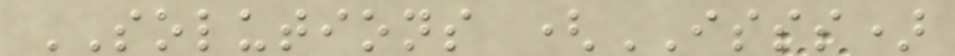SOLUTIONS (ISSS)
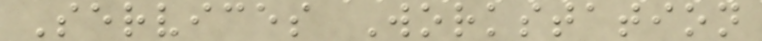Services Workstation
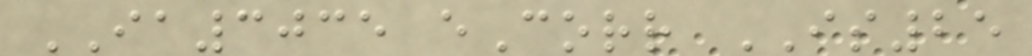IA3035 eCorr IS25
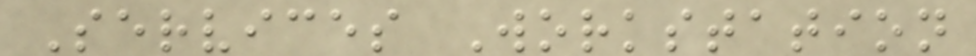Services Workstation
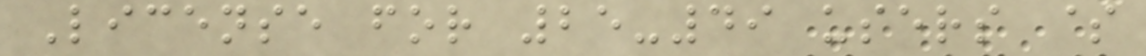License for 25-49 users $
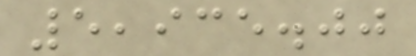5,935.00
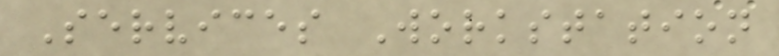Services Workstation
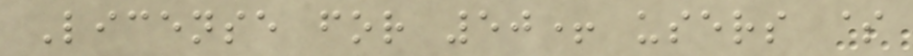License for 50+ users $
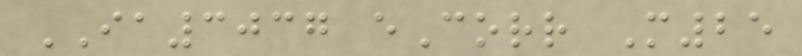IA3037 eCorr M25
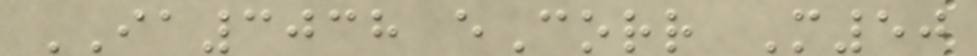IA3038 eCorr M50
